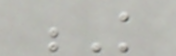K
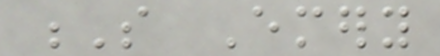S Emery
